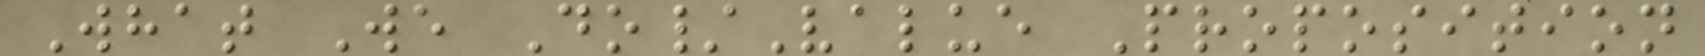What We Do/Value Proposition
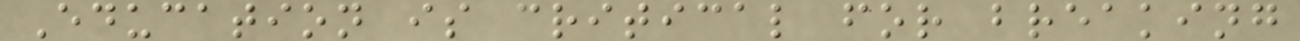Education is critical for breaking
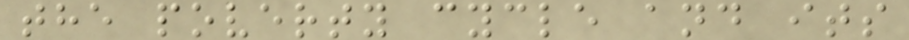the poverty cycle and its
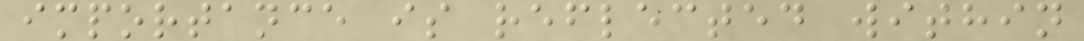importance is reflected within
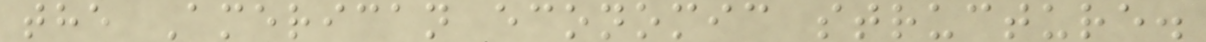the American economic structure.
